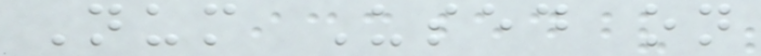Num Used on
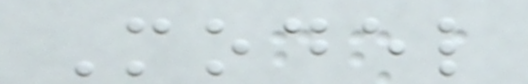Model
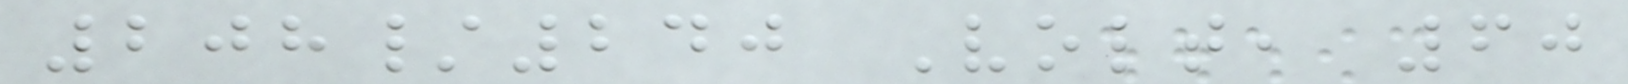208/240 Volt, 60
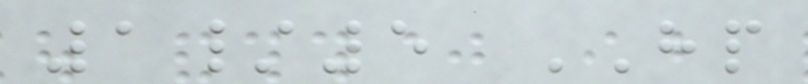1/5 HP
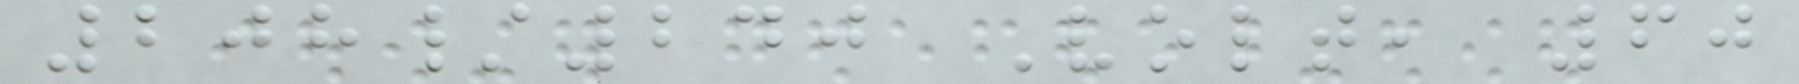208/240 Volt, 60
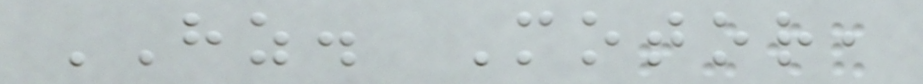HZ. Motor,
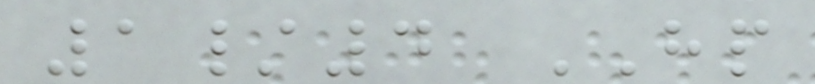1/4 HP
